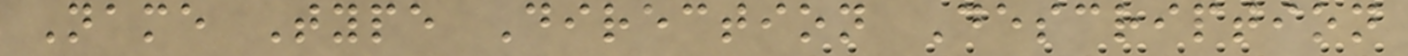Name Type Direction Description
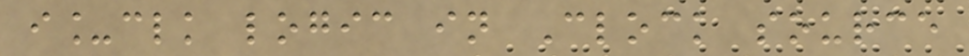i_clk logic in Clock source
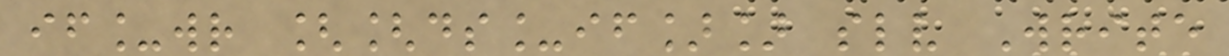if_wr [[ds_if]] slv Write
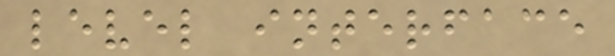level interface
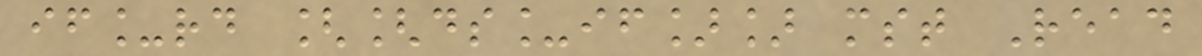if_rd [[ds_if]] mst Read
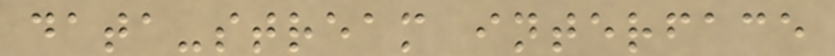data-stream interface
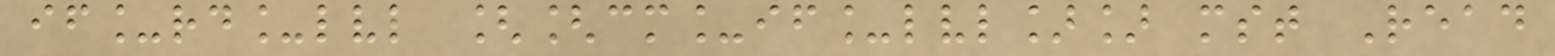if_rd_lvl [[cm_if_lvl]] mst Read
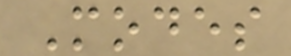Modes
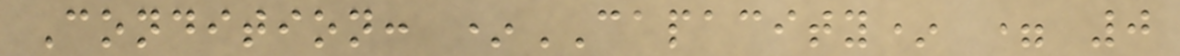Condition: *CAPACITY* = 0
